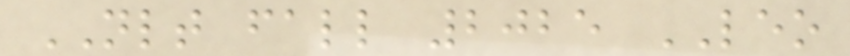NLT fall 2025 LEO
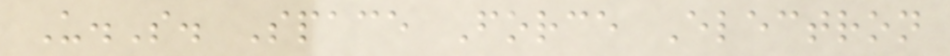U.S. Space Force Electron
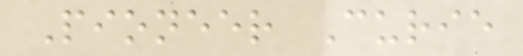Pioneer Curie
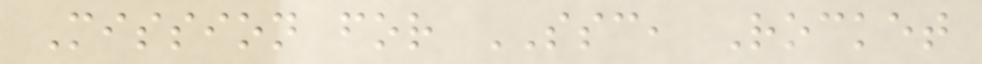Mission for SSC, Rocket
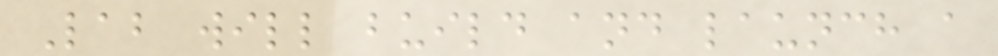Lab will build and launch a
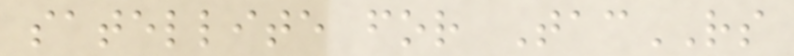satellite for TacRS
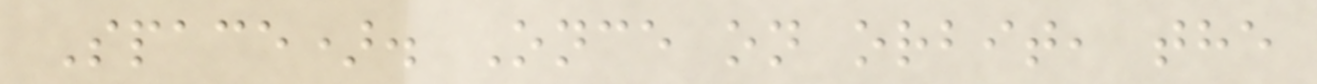Space). Once on orbit, the
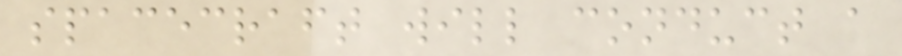spacecraft will conduct a
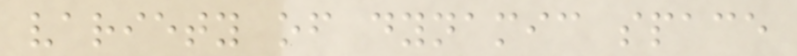variety of dynamic space
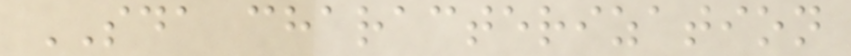SDA characterization
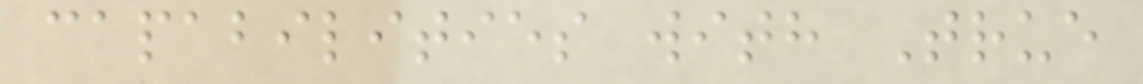capabilities with True
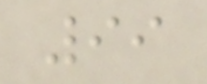99
